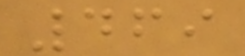469
